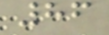86
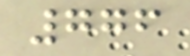776
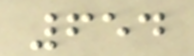654
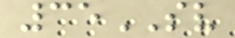35SV
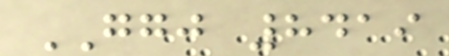GGJ 8419
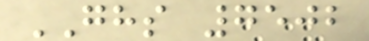GHS 7502
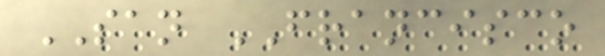SAN FRANCISCO
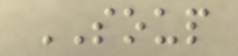SOUP
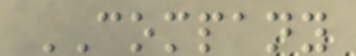COMPANY
